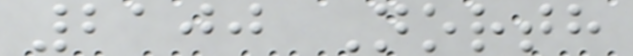2100 North
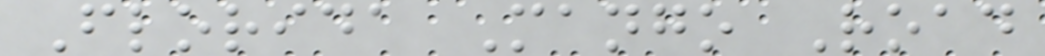Florida Mango Road
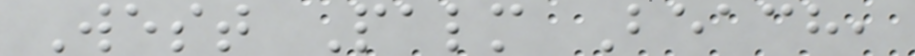West Palm Beach,
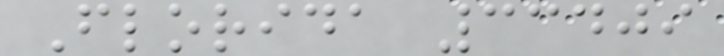Florida 33409
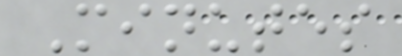Minutes
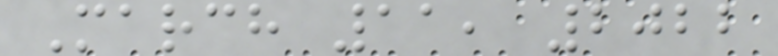March 11, 2022
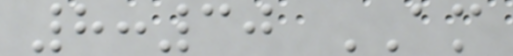8:30 AM
